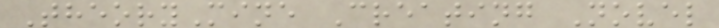TheoryMine Creating Novel
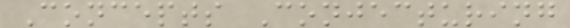Concepts Conjecturing
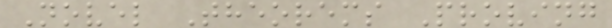Novel Theorems Proving
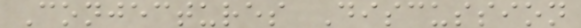Conjectures Discussion
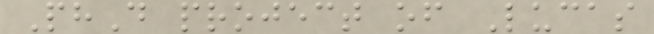PhD project of Lucas
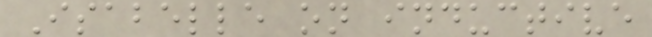Isabelle on inductive
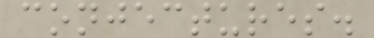conjectures.
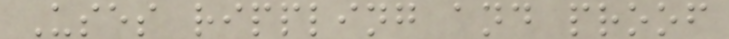Uses rippling and proof
